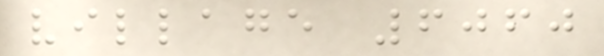village 6060
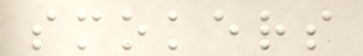smokers
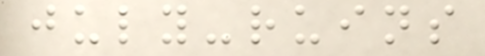july-ruins
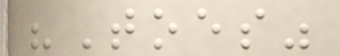"Toes"
